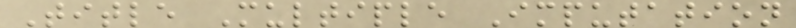Title Multiple Imputation
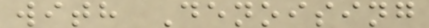with Denoising
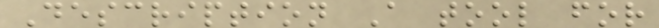Description A tool for
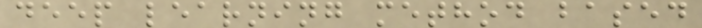deep learning method based
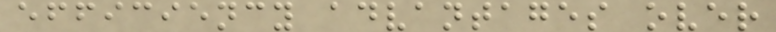efficiency advantages over
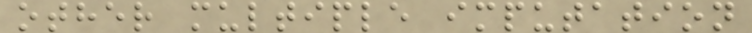other multiple imputation
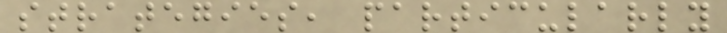strategies, particularly
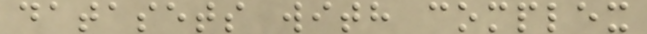datasets with complex
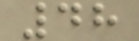48
